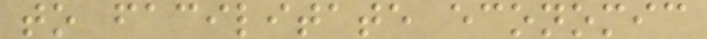to facilitate economic
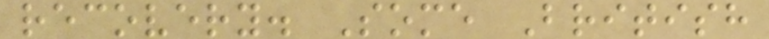recovery. Some British
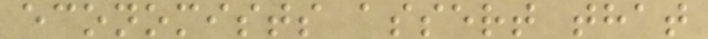economists assert that
